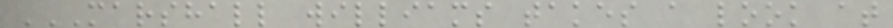MARSHALL WILLIAMS TAKES A LOOK AT
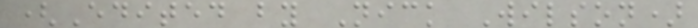(Edited by Nick Wilson)
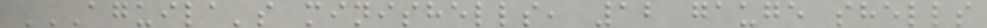AGUILA'S MINISHELLS, 12 GAUGE SHELLS
